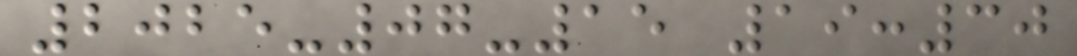2025-07-15 19:30
